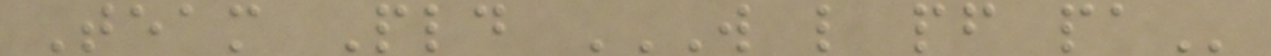Team Pld W L PF PA
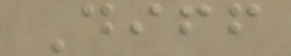Diff
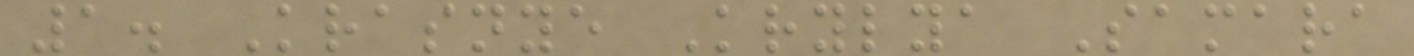1. Krasnye Krylya Samara
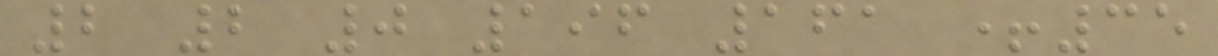2 2 0 196 161 +35
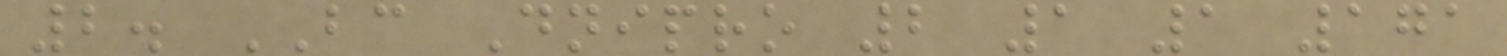2. BC Dnipro 2 1 1 171
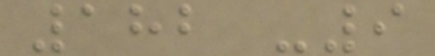182 -9
